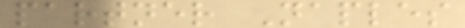partner Naples
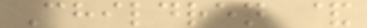Children &
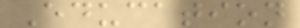Education
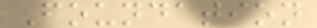Foundation
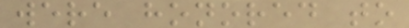were honored to
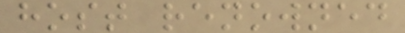host renowned
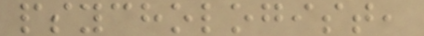psychologist,
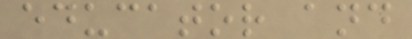educator and
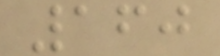160
